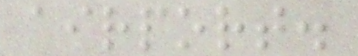airport.
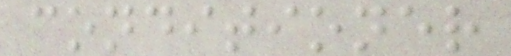conditioner
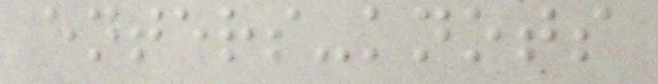enters-knots
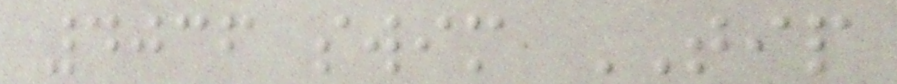4036 swim TIP
